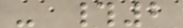- #2
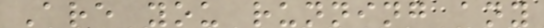Are you running any
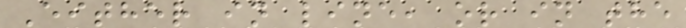Either in line, or in the
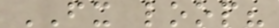FX loop?
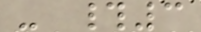- #3
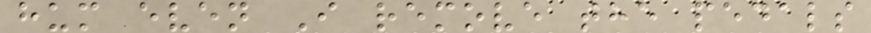hum even I remove the pedals
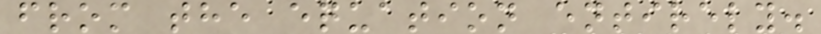from the equation entirely.
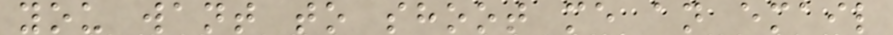you want to shoot me an email
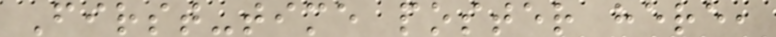First-time poster here,
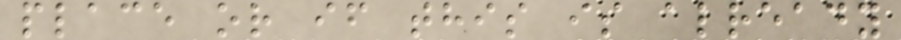place or if this is already
